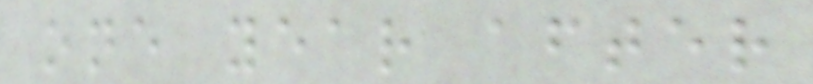one year after
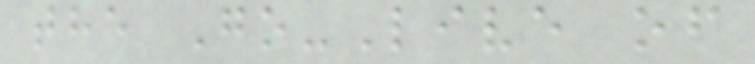the Go-Live of
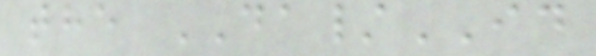the DA/ID
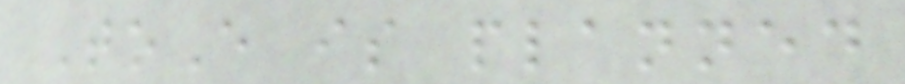ToE is planned
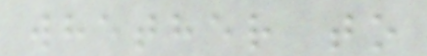whether to
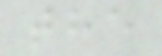the
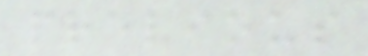previous
